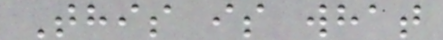This is what
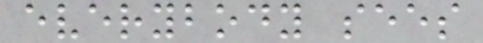everybody sees
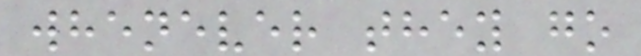whenever they go
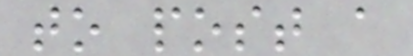to post a
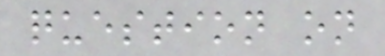question on
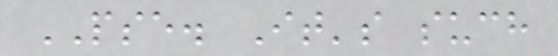PSE. It's such
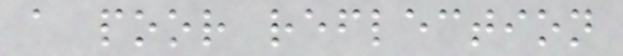a poor reflection
